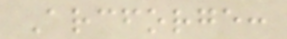Arcforge:
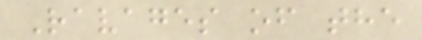Ravages of the
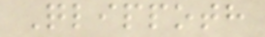Qlippoth
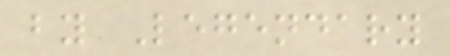by Legendary
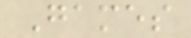Games
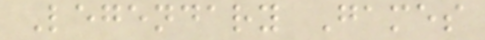Legendary Games
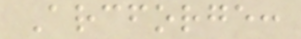Arcforge:
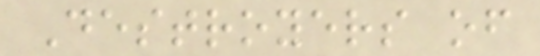Destroyers of
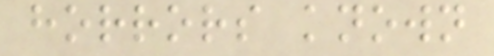horrors known
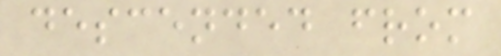descended from
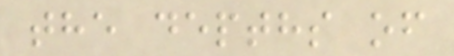the depths of
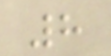8
